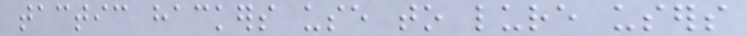tactic hackers use to lure users
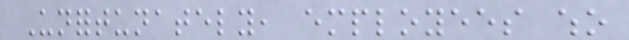Unfortunately, employees who
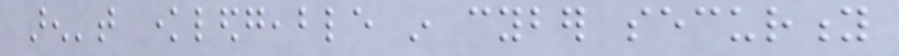aren't knowledgeable in cyber security
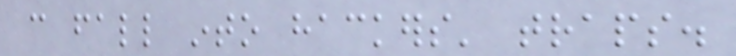can fall into hackers' traps.
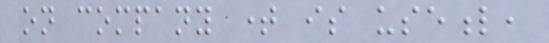on company time is useful,
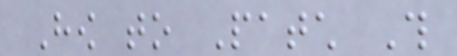How to Patch This
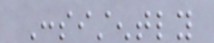Consistently
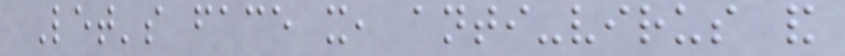Let's face it, anti-virus and
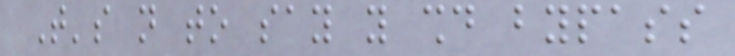That's not to say you should bypass
